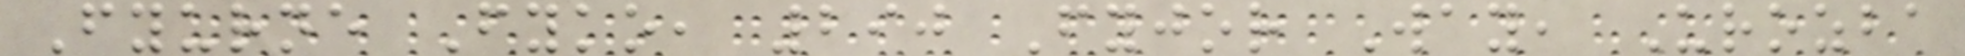Fyurne Fyko, 290 Fyjor Way, Urozba
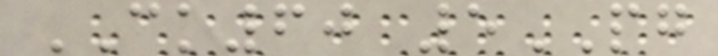CK60 5PG
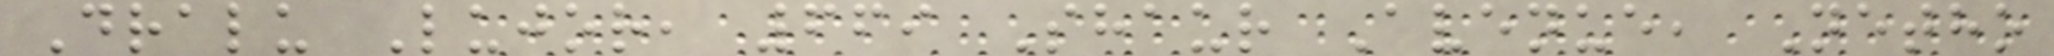Dralu Lujor, 669 Shaur Avenue, Netho
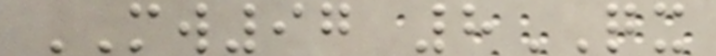MW97 8QX
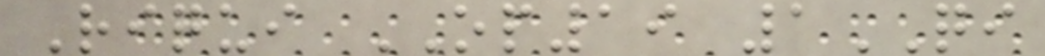Riqui OP19 1QI
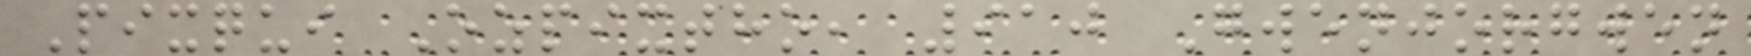Pixqui Ozpixtho, 910 Gwenjorgwen
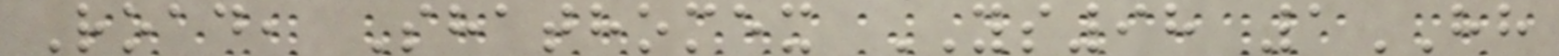Road, Shathomex YS98 1HH
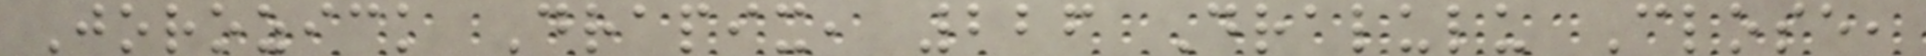Jorozick Drapix, 226 Dralulu Close,
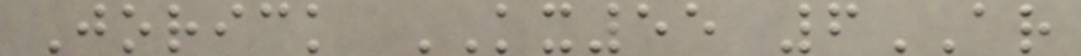Jorick KX55 6AR
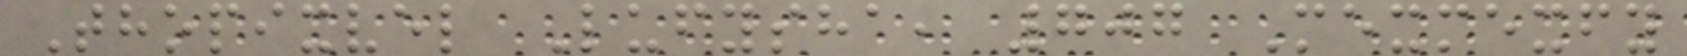Thopixvel Lufysha, 707 Mexmexfy
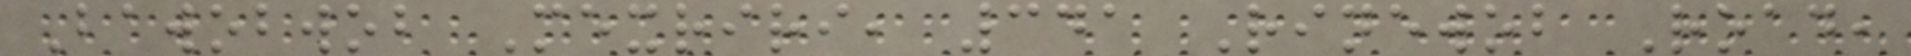Bawobwob Mexriri, 341 Rinewob Road,
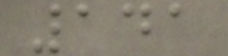141
